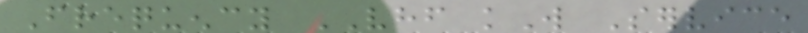Frequency VHF kW Service
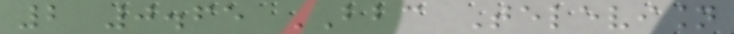2 0.65 BBC Television
